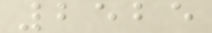2525
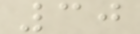30
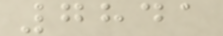7841
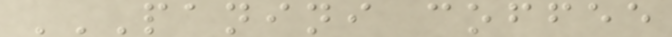PANINI COFFEE
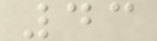43
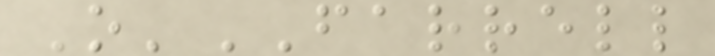O'FARRELL
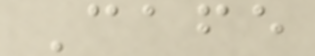Cafe
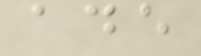ade
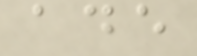ade
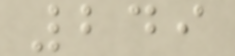249
